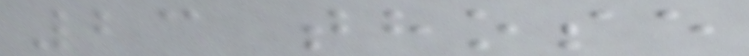23 those
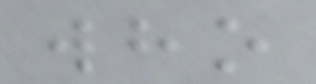who
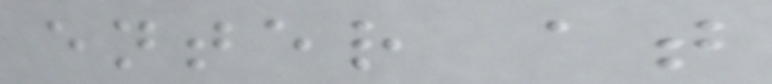enter at
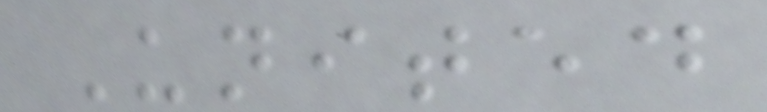United
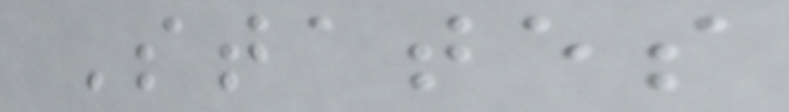States
